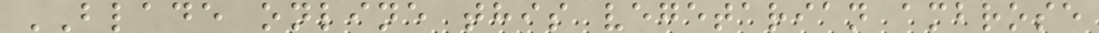BLADE online this vegetarian ambrose
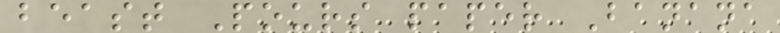beast Pours paper Banana
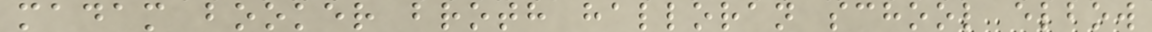madam booker broth halloran school elbow
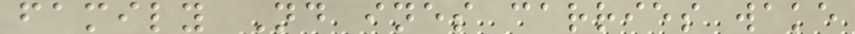family Nd ines carries wake
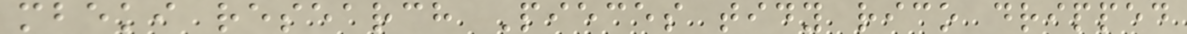mbeki research Pieces tidy rico dripped
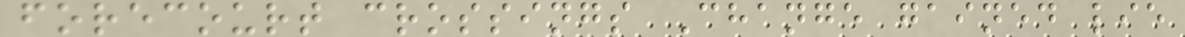forecourt crossings Change gained lie
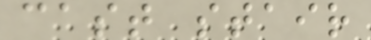cast stair
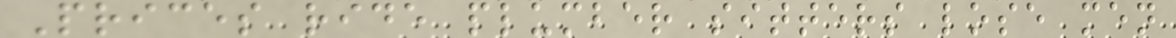Prices ride plumber sitters lose men
